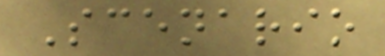Scenario
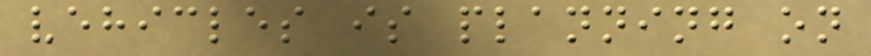vehicles is planning on
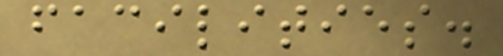facilities.
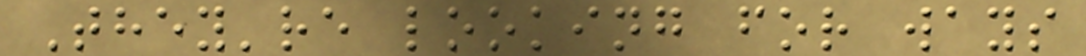They're looking for ways
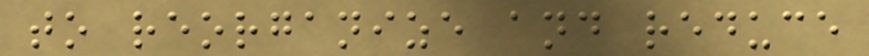to reorganize and reduce
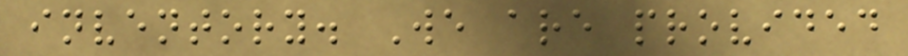inventory. We are provided
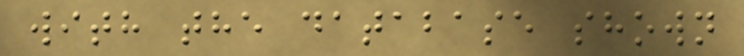with the database shown
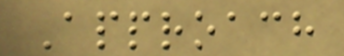Approach
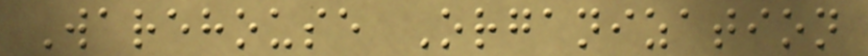Warehouse Organization
